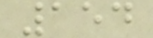154
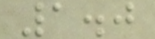1.0
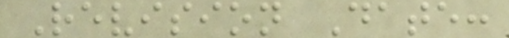Revision Date:
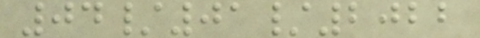04/01/2022
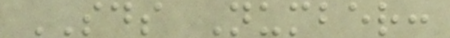SDS Number:
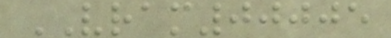VRAM00005
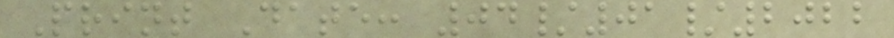Print Date: 04/01/2022
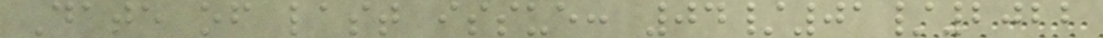Date of last issue: 04/01/2022
